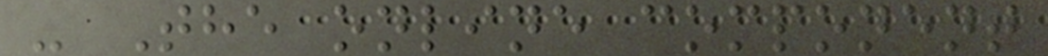- The online component
